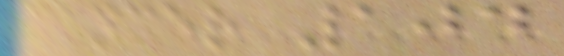cancer 104
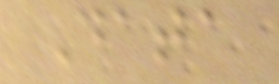Data
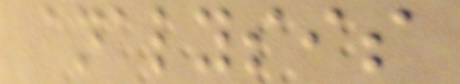analysis
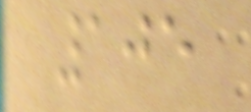105
